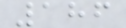186
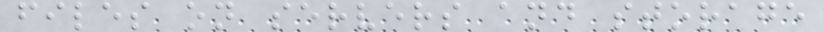files on servers and storage
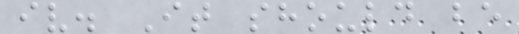iv. It should be
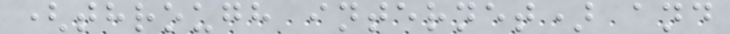(through internet) and
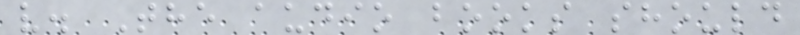v. The audio books should
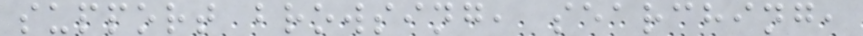support browsing, searching,
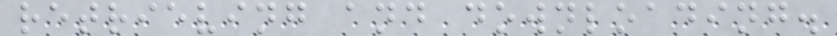retrieving and downloading.
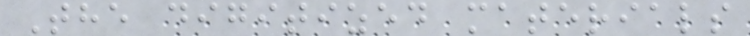The digitized materials
